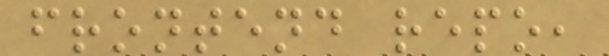frontend repo,
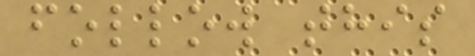follow this
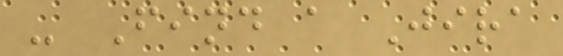- Find a Jira
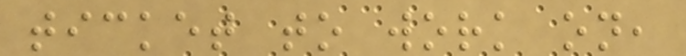ticket to work on,
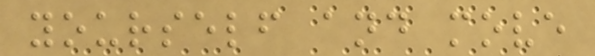yourself and move
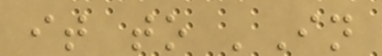it to 'In
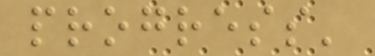progress'
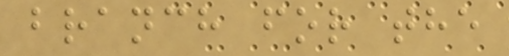branch for the
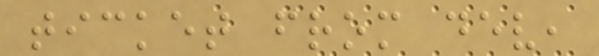ticket from dev,
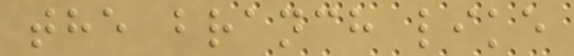the branch like
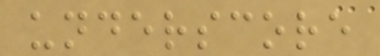underscore
